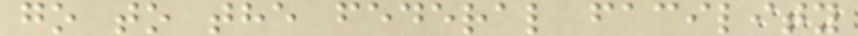go to the federal facility
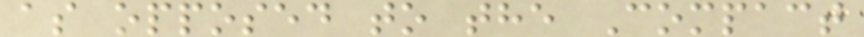as opposed to the Compact
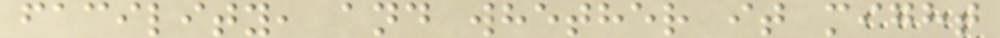facility, and whether it might
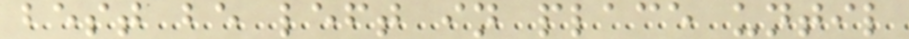best be left in place until
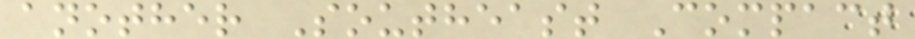another Southeast Compact
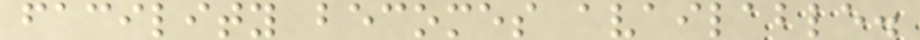facility becomes available.
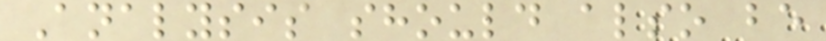Analysis should also be
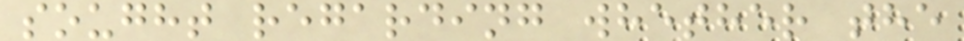sought regarding whether the
